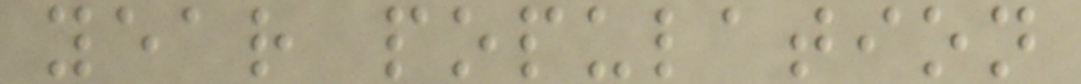year population
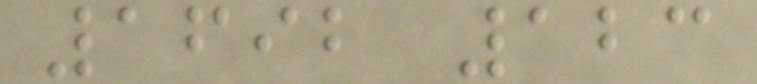1692 123
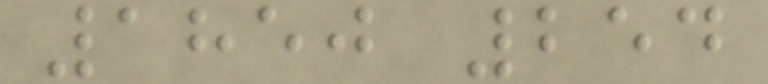1850 254
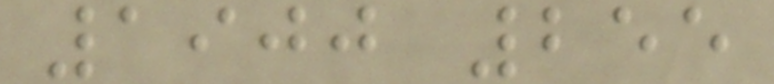1900 255
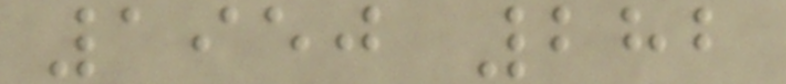1950 282
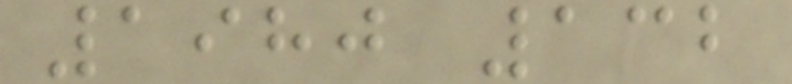1980 132
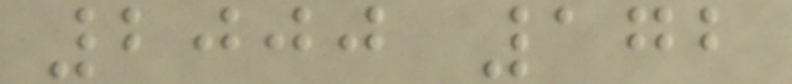2000 172
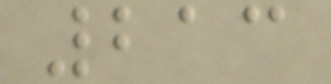213
